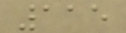115
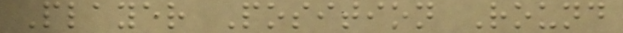Player Position Round
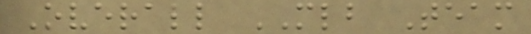Overall MLB Team
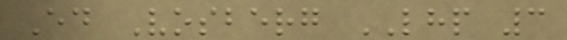Ed Vosberg LHP 3
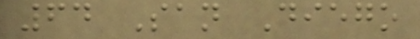64 San Diego
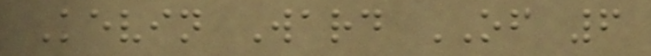Kevin Ward OF 6
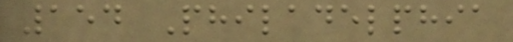154 Philadelphia
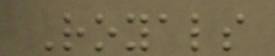Royals
